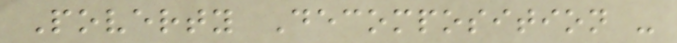Poverty Decomposition -
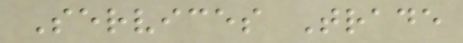Services Trade
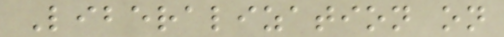Liberalization on
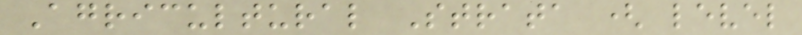Agricultural Strata ( level
